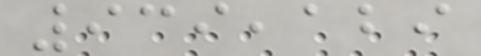939,129
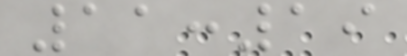11:19
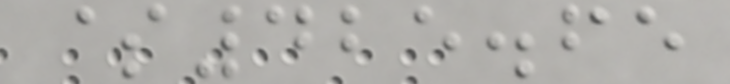$425.65
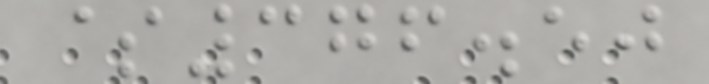$376.50
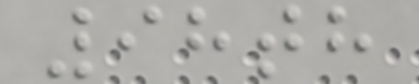98th
